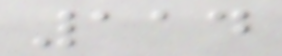114
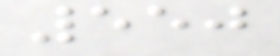550
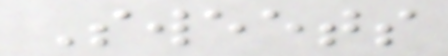Sweets
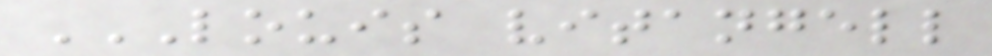LOUIS VITANGELL
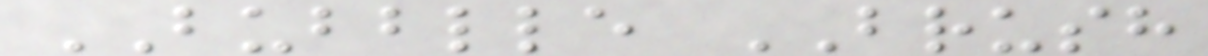BUBBLLE BRUSH
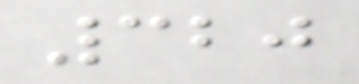320
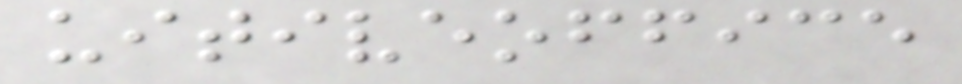uitiveoffice
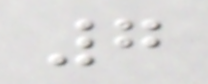7
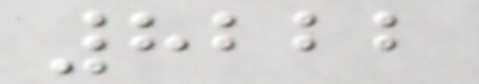8222
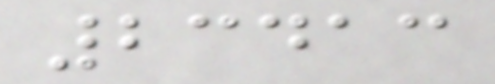23413
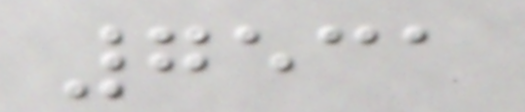7531
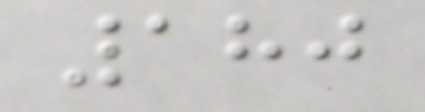180
